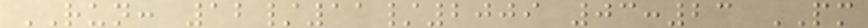RUN: 12/11/2009 03:23 PM
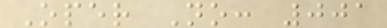Oper No: 001
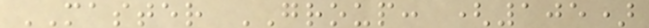MASTER GROUP: (105)
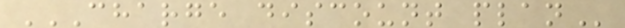CHARGE DISCOUNT PLAN
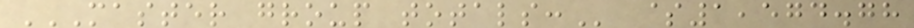MASTER GROUP TOTALS: $1,574.78
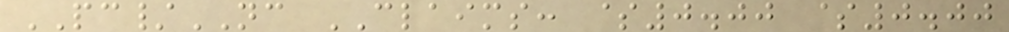PC/NC CLAIMS: $0.00 $0.00
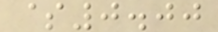$0.00
